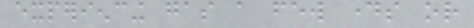experiencing gas a few days or
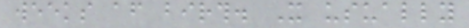weeks after birth. It usually
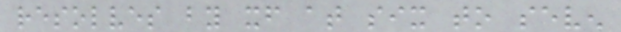resolves by itself at six to seven
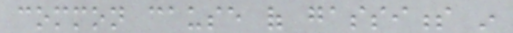common cause of gassiness in
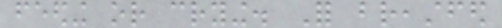feeding or crying. For breastfed
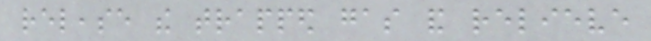release the trapped gas and relieve
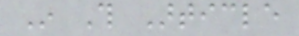In This Article
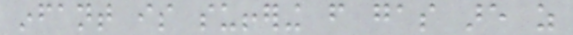infant is suffering from gas are as
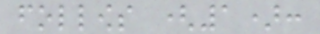follows (1):
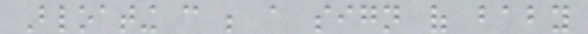Bloating can be a sign of baby
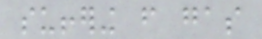suffering from gas
